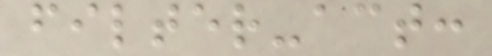filter-act:
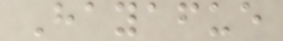Hayafue
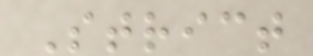Strict
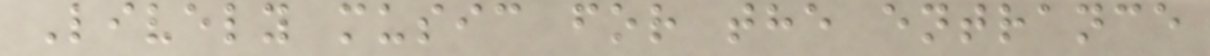Lively music for the entrance
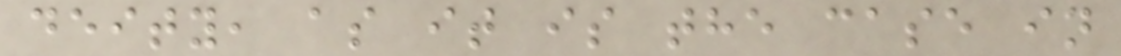deity, as it is the case in
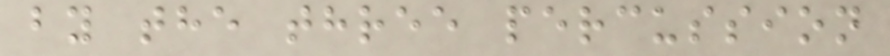by the three percussion
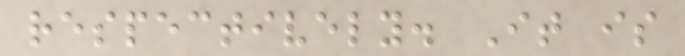respectively. It is
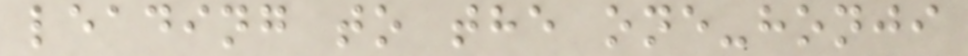leading to the one-honji
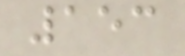153
